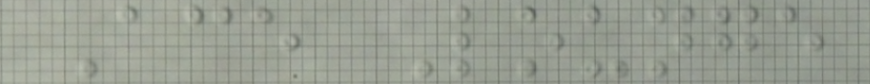Ace Lounge
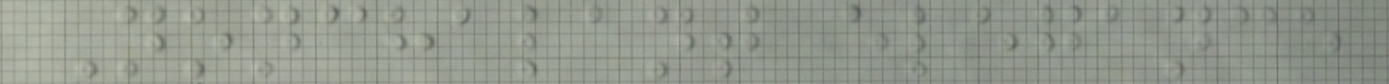Nonchalant elegance
